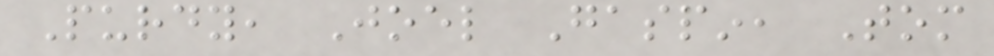Purdy, Joel Gaspin, Tom
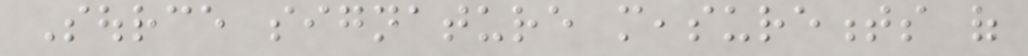Source signature measurements of
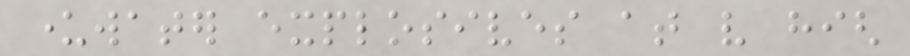underwater explosives at very high
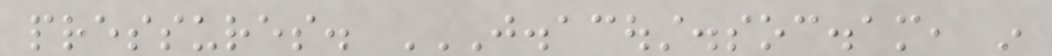pressures. J.ACOUST.SOC.AM, IN
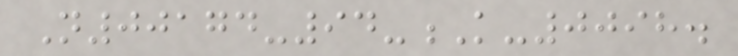N00174-94-K-0098.
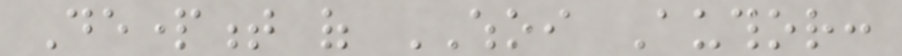Department of WHOI Author:
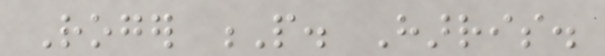Roger P. Harris.
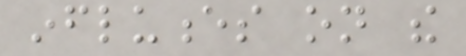influences on the
